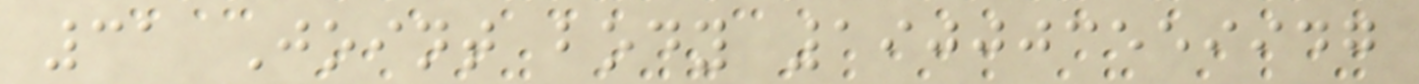31 Joint body 190003559947
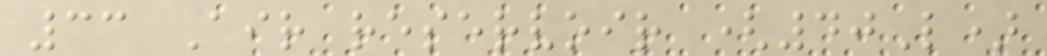33 Air reservoir (40L)
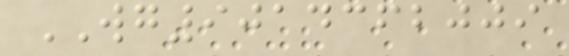WG9014362009
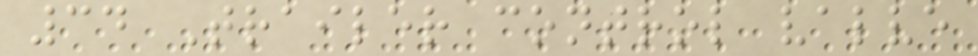34 Trailer control valve
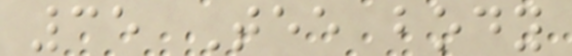35 Tee body
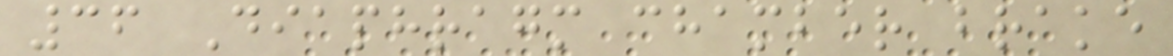36 Diaphragm chamber brake
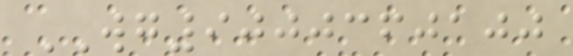WG9000360100
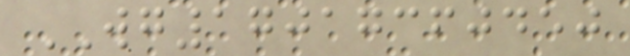WG17017360450
